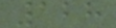128
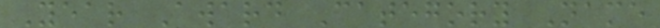Year Award Category Name
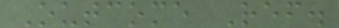Outcome Ref.
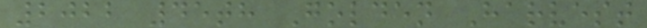2022 45th Golden Harvest
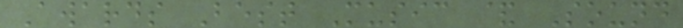Awards Best Music & Sound
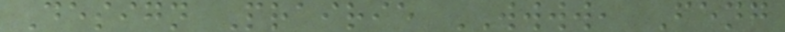Design Prairie WWWW, Feng
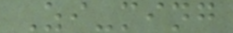Zi-ming
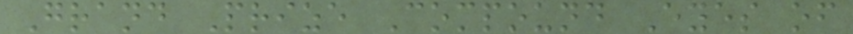Grand Prize Compound Eyes of
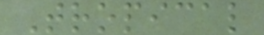Tropical
